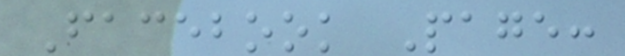Facebook Page:
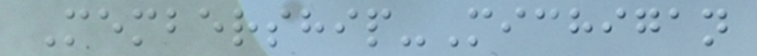Membership-Michigan
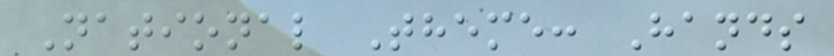National Theme: Hands
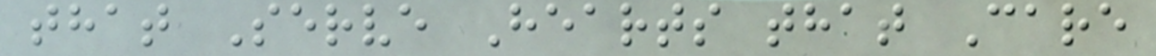that Serve Hearts that Care
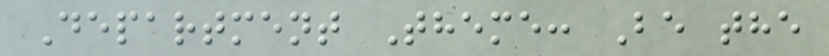Department Theme: Be the
